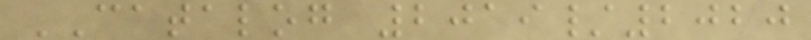CATALOG 2019/2020
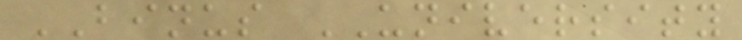BINUS UNIVERSITY
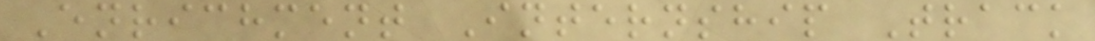Enrichment Internship Track
